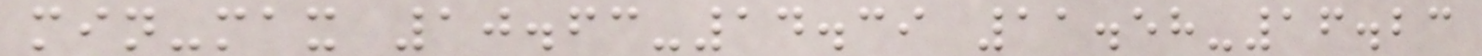min-max 10.63-14.39 11.58-16.23
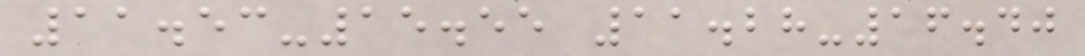11.53-15.55 11.28-16.40
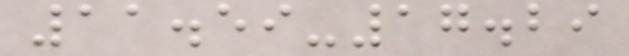11.59-17.29
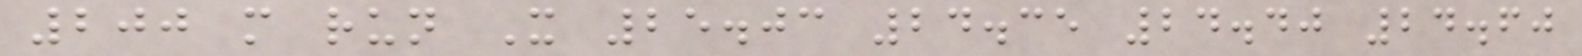200 m run X 25.03 24.35 24.40 24.60
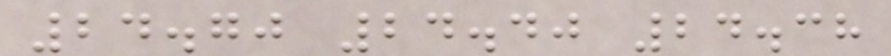24.70 24.40 24.38
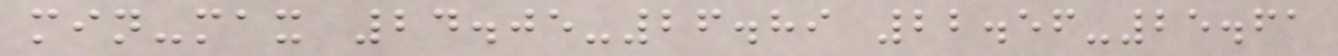min-max 24.05-26.89 22.56-25.61
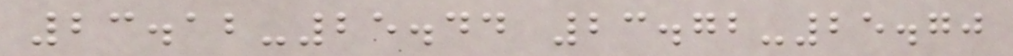23.12-25.44 23.72-25.70
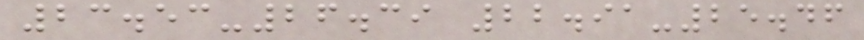23.53-26.39 22.91-25.46
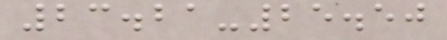23.21-25.50
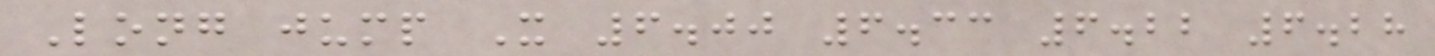Long jump X 6.00 6.33 6.22 6.28
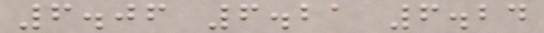6.06 6.21 6.24
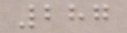287
